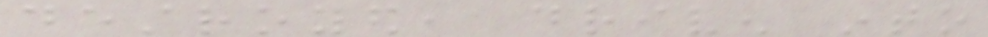destroyed, driven into
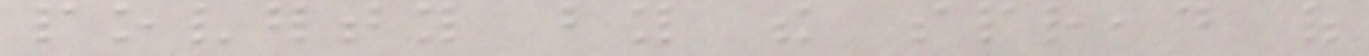poverty by the spread of
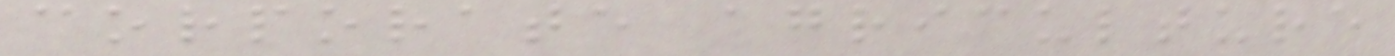corporate agriculture
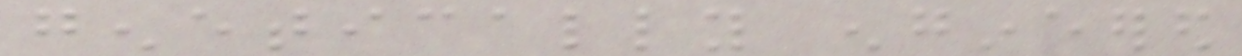genetically engineered
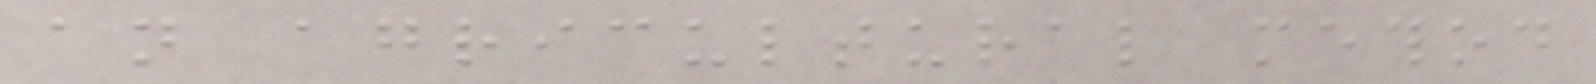an agricultural method
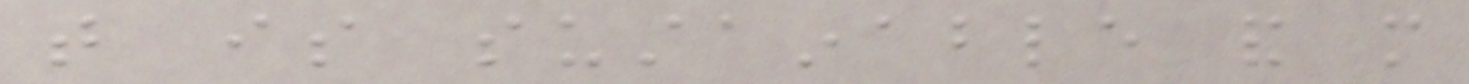that is sustainable and more
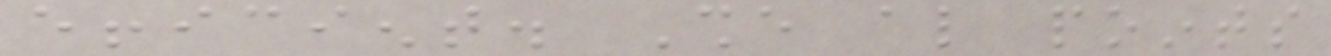efficient. She also points
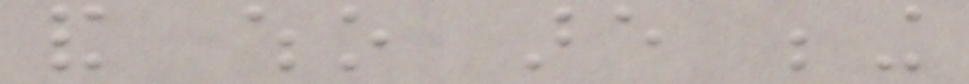and who are being
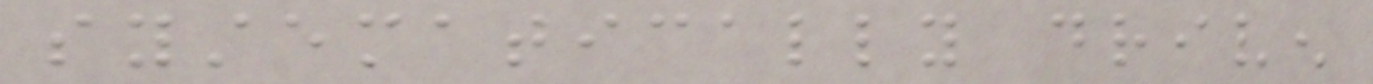systematically driven
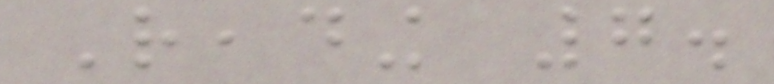Reading 7.
